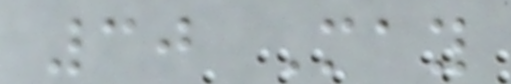30 May
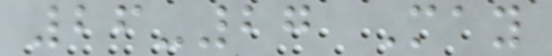26-27 May
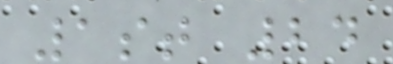1st 24
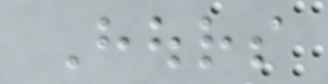Hours
